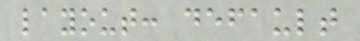layout: default
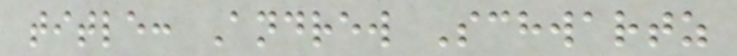title: Andrew Schwartz
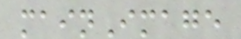mainImage
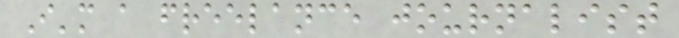I'm a freelance journalist
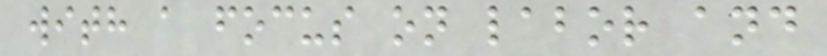with a focus on labor and
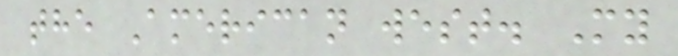the American west. My
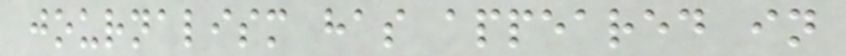journalism has appeared in
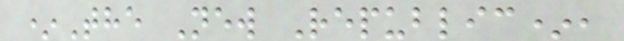*The New Republic*,
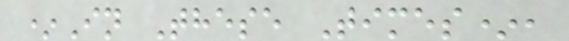*In These Times*,
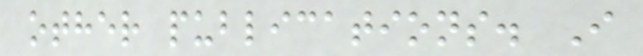other publications. I
